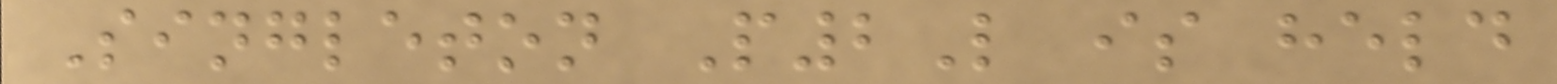Singleton P2L is held
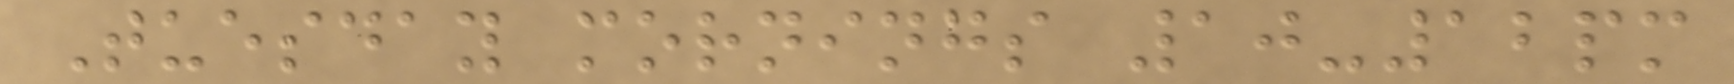Tuesday mornings 10-12pm
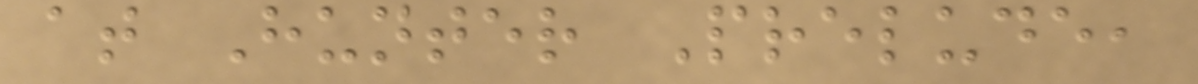at Hunter Prelude,
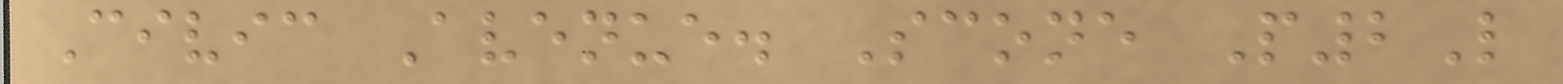Civic Avenue. Scone P2L
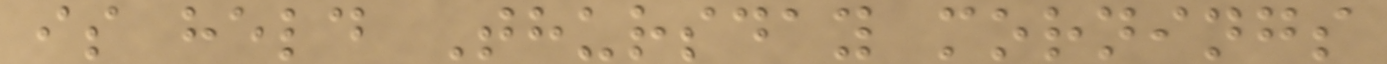is held Thursday mornings
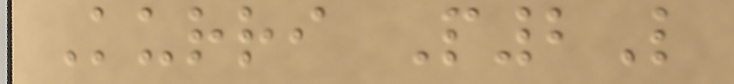Kurri P2L
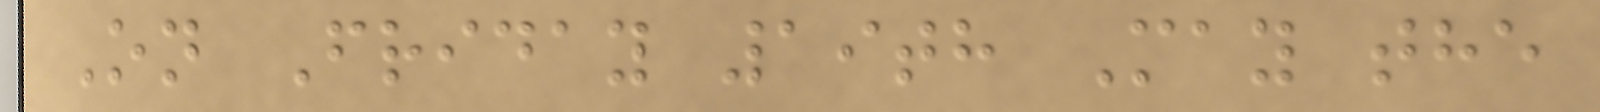On Friday 19th May the
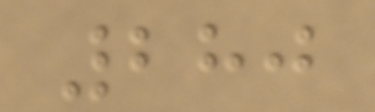280
